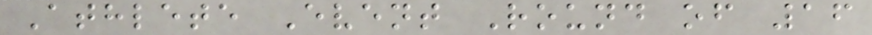Athlete Event Round of 16
